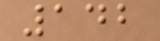142
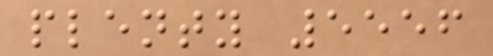plenty 5556
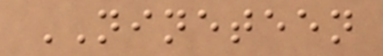NINETEEN
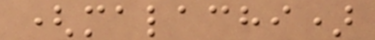(malachi)
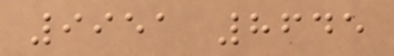9951 8645
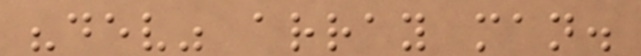"dev" array man.
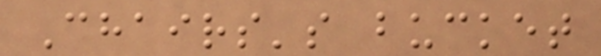Chairs's bucket
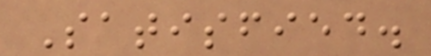Satisfied.
